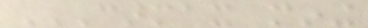CARMAX MINING
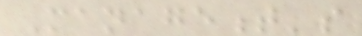Management's
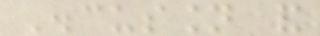Discussion and
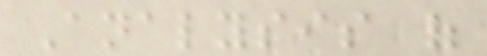Analysis of
